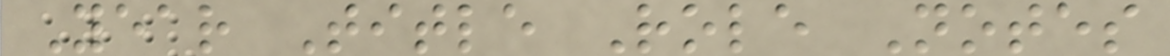Year Title Role Notes
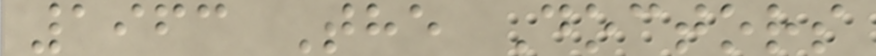1963 The Doctors
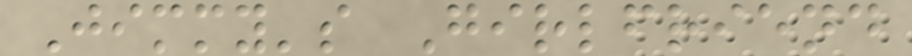Jimmy's Girlfriend
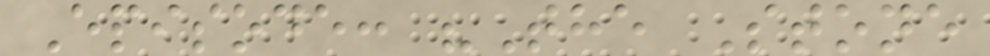Episode: "The Stone
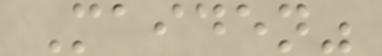Maiden"
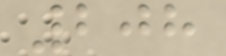208
